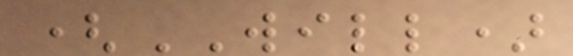(WILL)
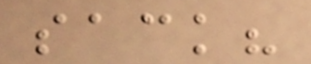sack?
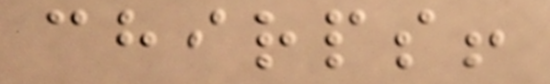chirps!
